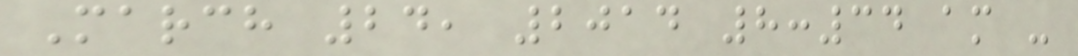March 24, 2014 8:34 am -
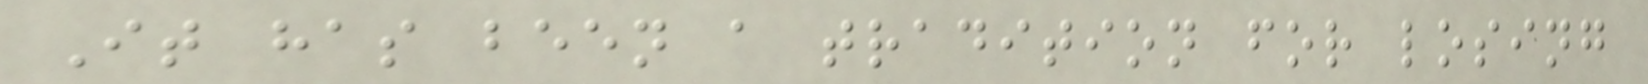It has been a tradition for losing
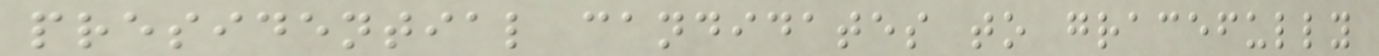presidential candidates to gracefully
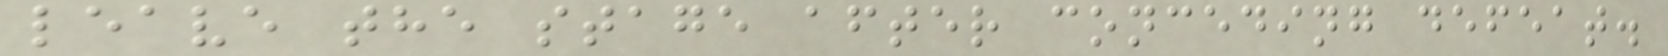leave the stage after conceding defeat.
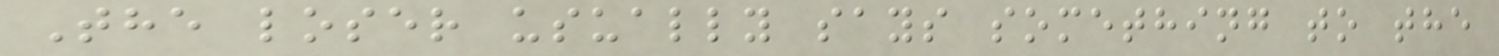The loser usually says something to the
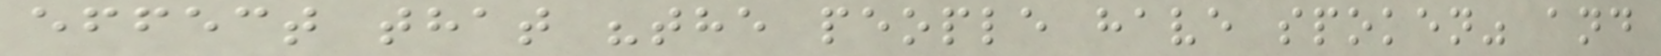effect that "the people have spoken" and
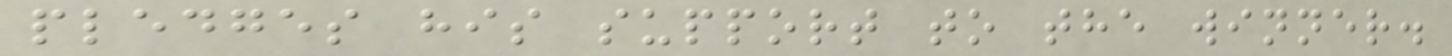pledges his support to the winner.
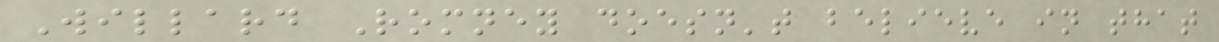Willard Romney doesn't believe in that
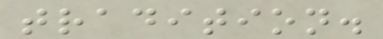tradition.
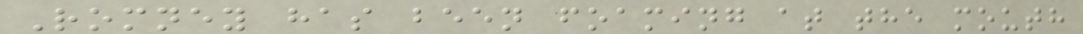Romney has been foaming at the mouth
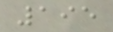195
